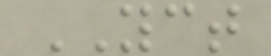YCT
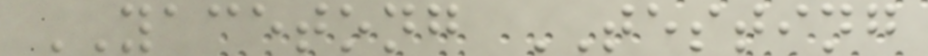YACETONG TESTING
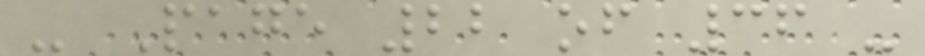- Page 22 of 36 -
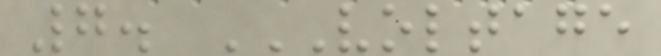7. VOLTAGE
